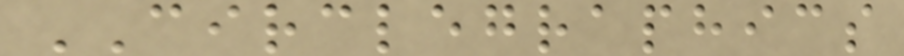CIRCLEGRAPHICS
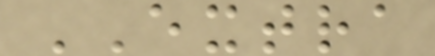EXTRA
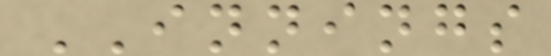INNINGS
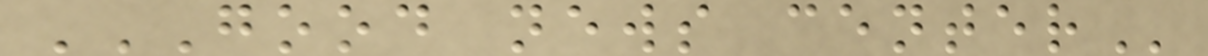GOOD NEWS CENTER
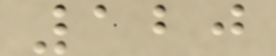120
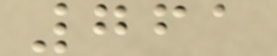761
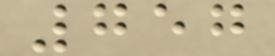757
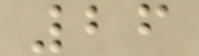26
